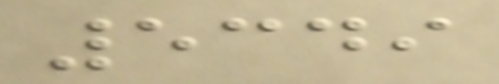5349
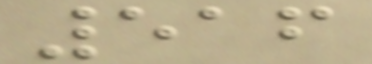516
